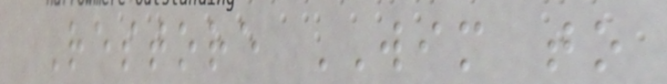Restore WIM to
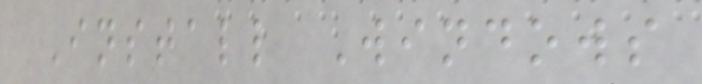Install Windows
